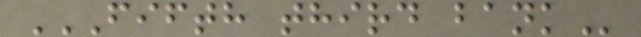FIFTH THIRD BANK
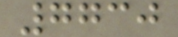7730
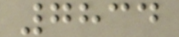7834
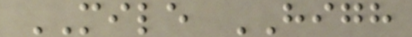MILE HIGH
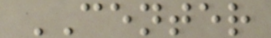CENTER
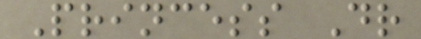Princess Dr
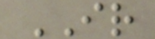IR
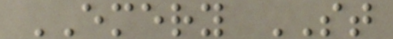EMERY ST
